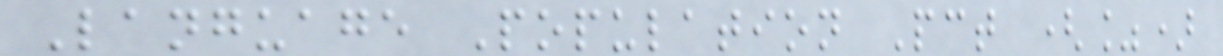Language Population Pct (%)
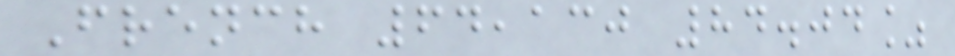French 64,130 84.04%
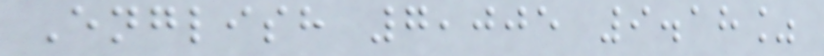English 7,005 9.18%
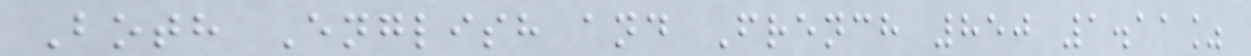Both English and French 850 1.11%
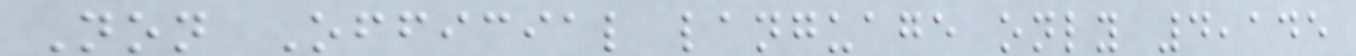Non Official language only 4,145
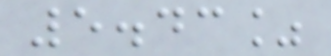5.43%
